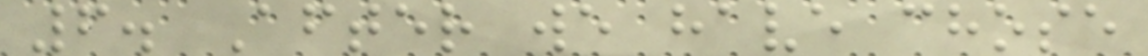6. After we have chose
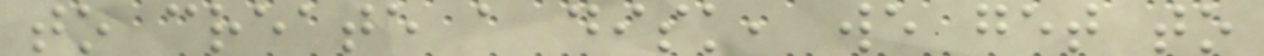to create a disk, we get to
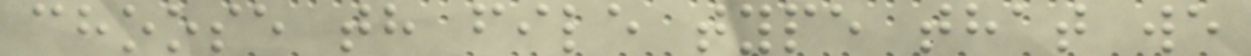choose th file type that we
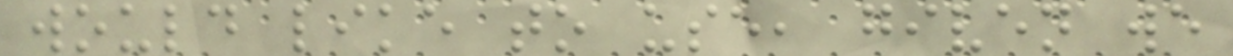would like to use, given we
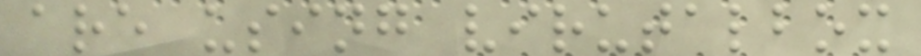are using virutalbox
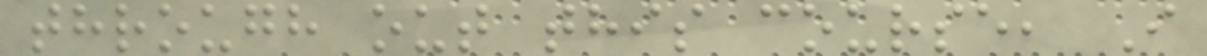through out this course, I
